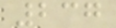237
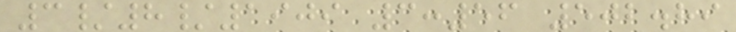3/8/1909 3:56 502.89
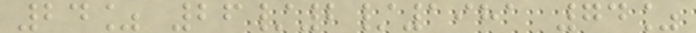24% 26/2/1981 74%
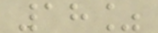18%
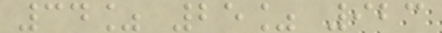34% 25% 923
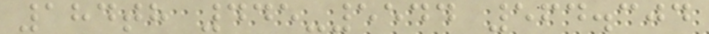184th 445-5544 564.304
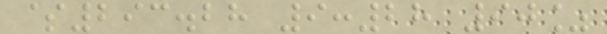$293.28 9:28 90%
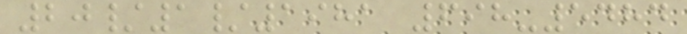20/1/1981 698-5484
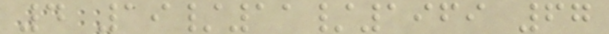4 19/11/1969 67
